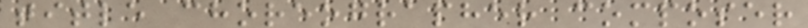title choreographer composer
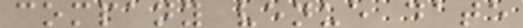company venue date
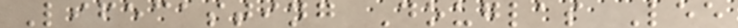Lifecasting Douglas Lee
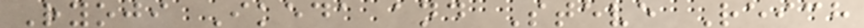Ryoji Ikeda and Steve Reich
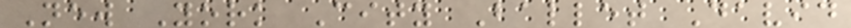New York City Ballet David
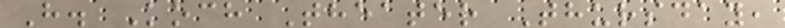H. Koch Theater Thursday,
